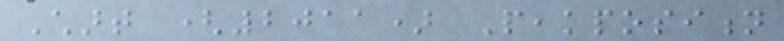Chart (2011) Peakposition
